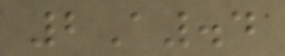2A.4
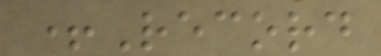+Record
